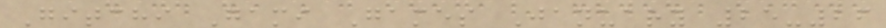Gitchi Gami Games January 25-26
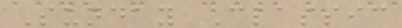Sunday Classic
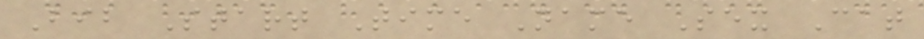Bib Start Time Name Sex Cat
